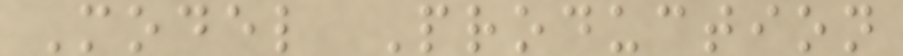Model Production
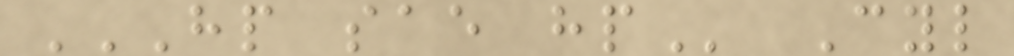HP SAE HP Cyl
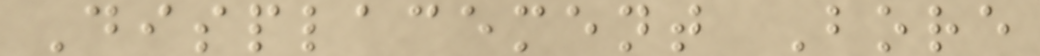Displacement Bore
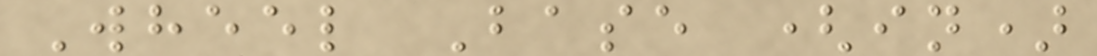Wheel Base (in)
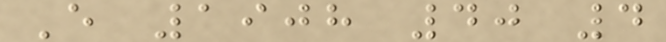E 1908 40 4
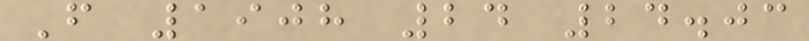F 1908 24 24.03
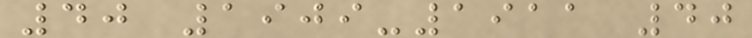40 1909-1911 40
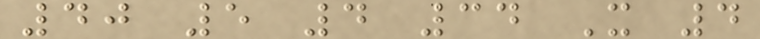40 5 4 34 X 4
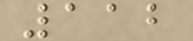112
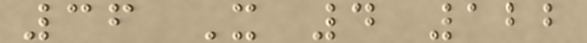36 X 4 122
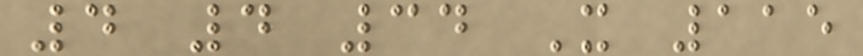4 4 34 X 115
